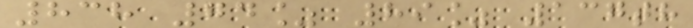838 74% 89% 137th
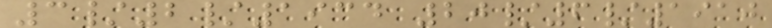3/2/1934 20/6/1910
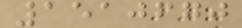1510670
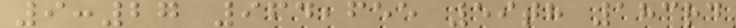9:27 964,655 59th 183rd
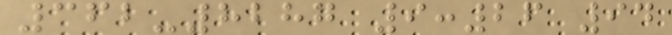362-8287 9:26 94
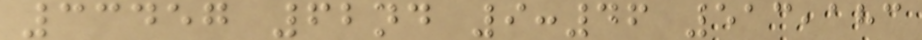33457 62nd 9:46 513,183
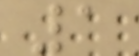1
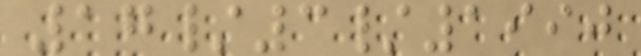17/3/1990
